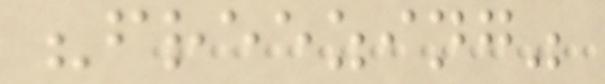"freezing"
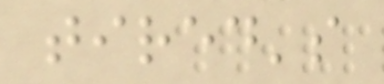tired's
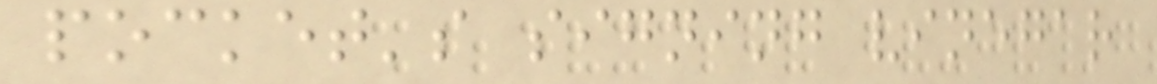pocket's signing vinegar
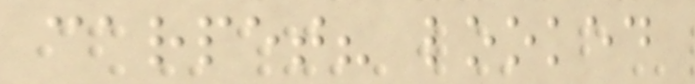carpet? looked
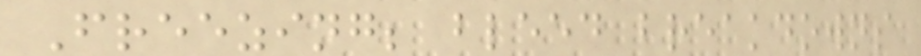Freezing; bleed breakdowns
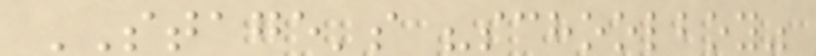STAGE's "schoolboy"
